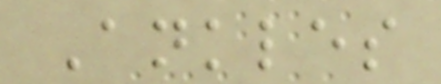Ankles
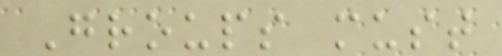Groups must
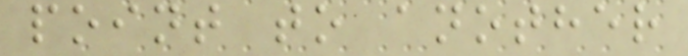point to another
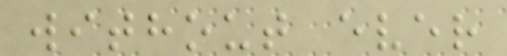without ever
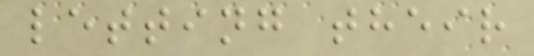letting their
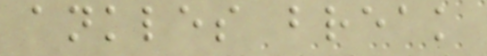ankles break
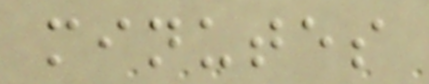minutes
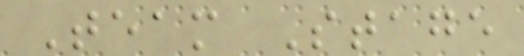Team Stage
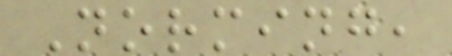Norming,
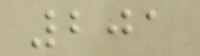201
